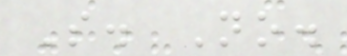S. No.
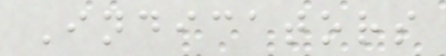Indicators
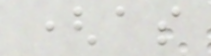(as
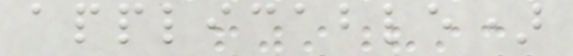applicable)
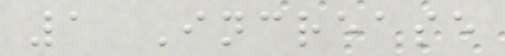1 Increase
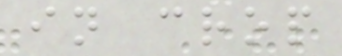in crop
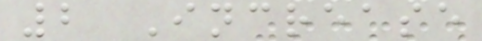2 Increase
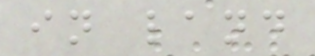in land
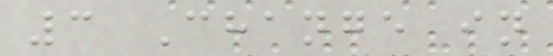3 Change in
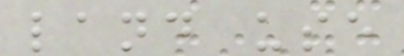land use
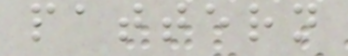pattern
